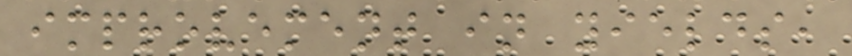improvement in yields,
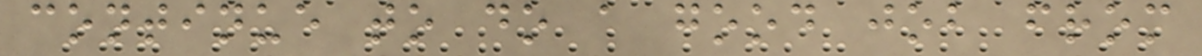continue to do a good job from
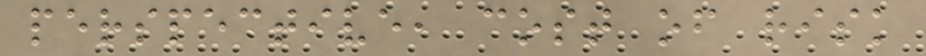perspective, cost of risk
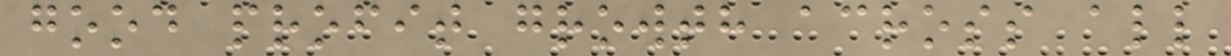good profit growth across all
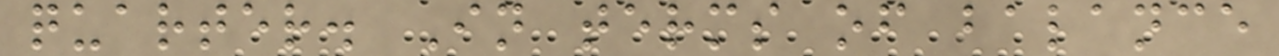quarter. In terms of balance
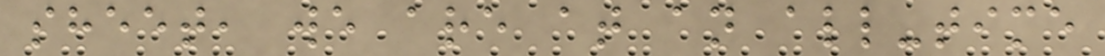sheet, we are at an all-time
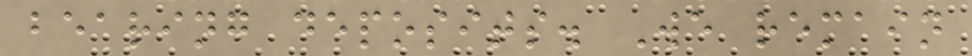bearing deposits. We remain
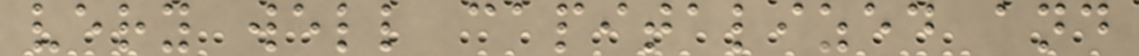very well capitalized and
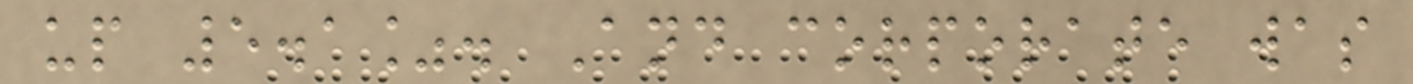up 5.1%. And corporate was
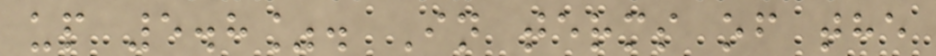up 5.8%. In terms of the
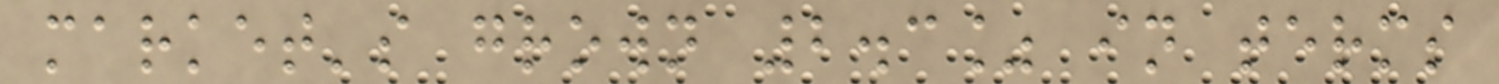market's grown 2.3% in terms
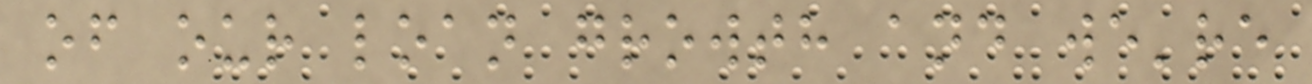of our loan growth and we're
